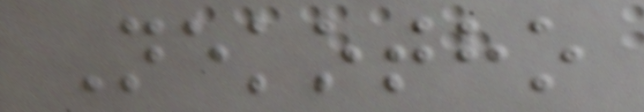Nekotho
